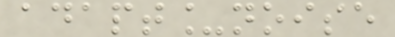adapt_noise
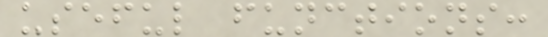useful functions:
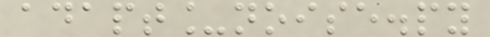adapt_noise.py
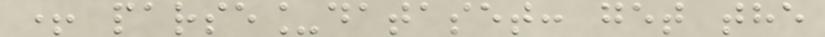+ parse_dataset: get the
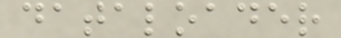dataloader
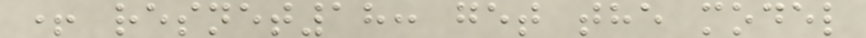+ resnet18: get the model
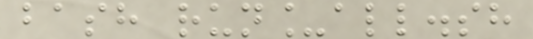bash run_all.sh
